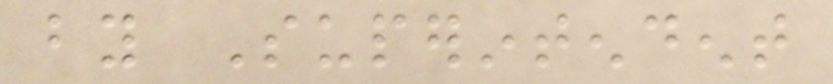by Superintendent
